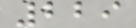229
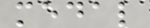medal
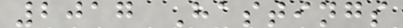2017 Hastings
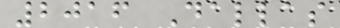2016 Dallas
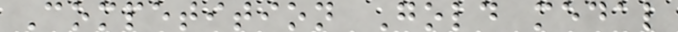Competition Gold medal
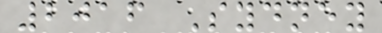2016 Sydney
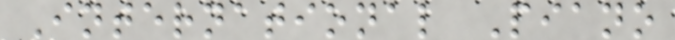International Piano
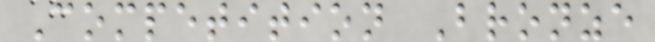Competition Bronze
